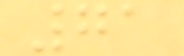71
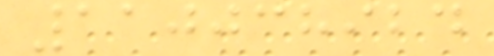110038924
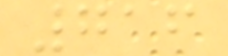716
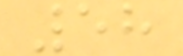58
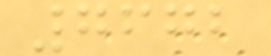7672
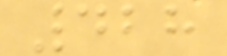428
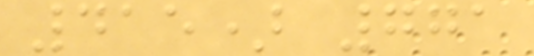415) 771
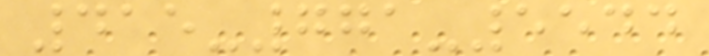415-771-5544
